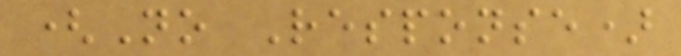(No Response)
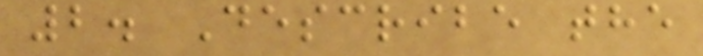2. Describe the
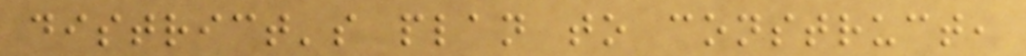district's plan to construct,
